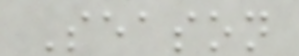Season
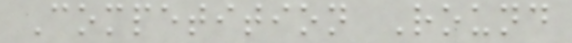Competition Round
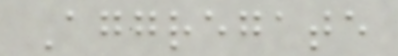Aggregate
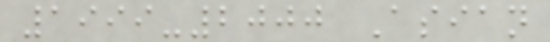1999-2000 Asian
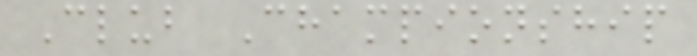Club Championship
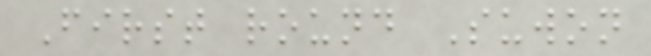First round Suwon
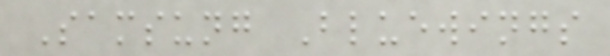Samsung Bluewings
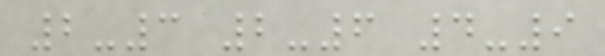2-3 2-6 4-9
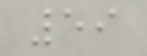59
